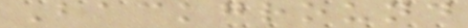Background
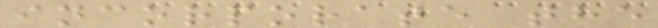incorporate the
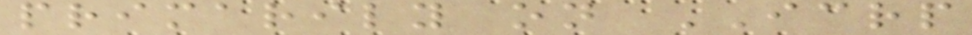primarily on ICRP
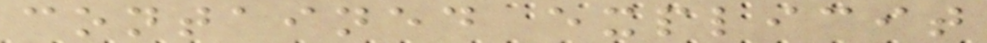contained explicit
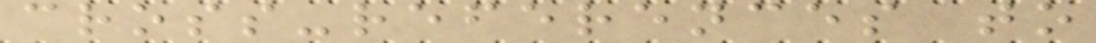cross-references to
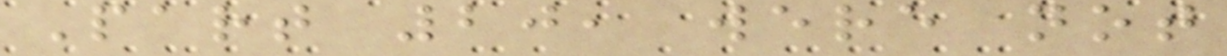Part 20, were not
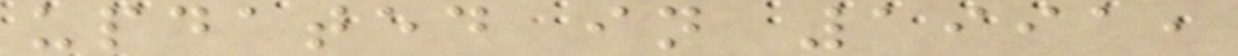updated in 1991,
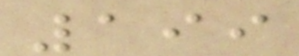199
